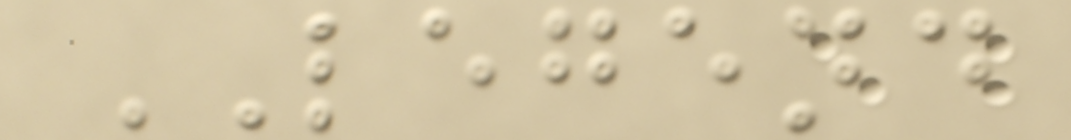LEGEND
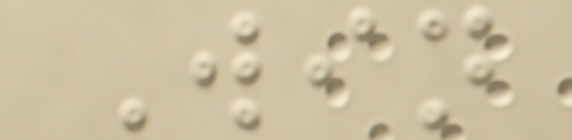Win
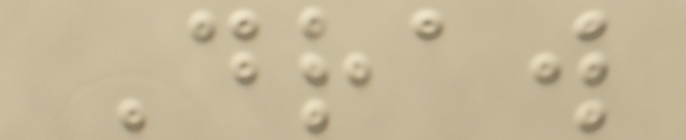Draw
